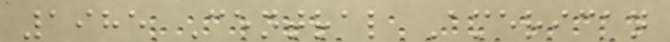1985 Central American
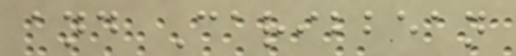and Caribbean
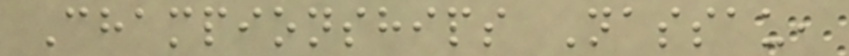Championships Nassau,
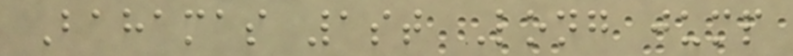Bahamas 1st Long jump
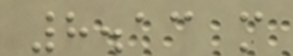8.13 m
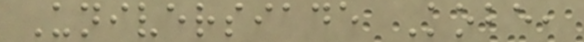Universiade Kobe,
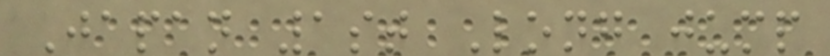Japan 1st Long jump
